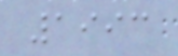1993
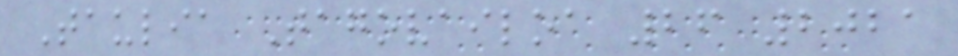Taulia Tagovailoa 26 2021
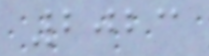2023
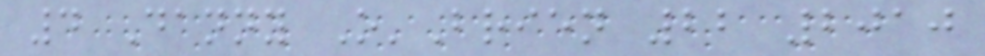4 Danny O'Brien 22 2010
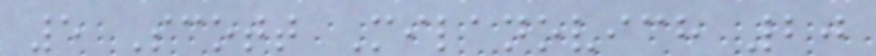5 Scott Milanovich 20
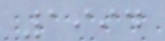1994
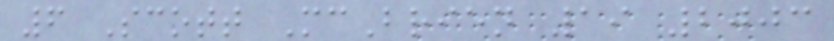6 Scott McBrien 19 2003
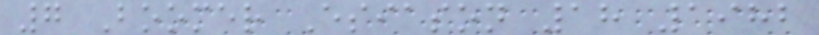7 Boomer Esiason 18 1982
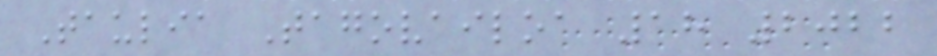Taulia Tagovailoa 18 2022
